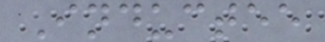Inductee
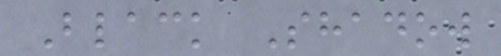Black Shadow
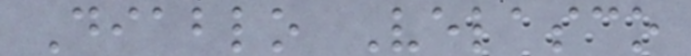Diablo Velasco
